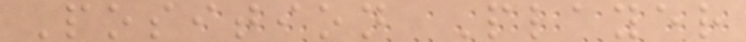Position Player
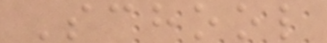School
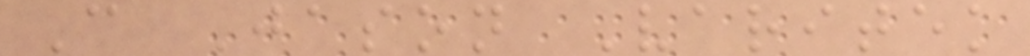C Jason Varitek
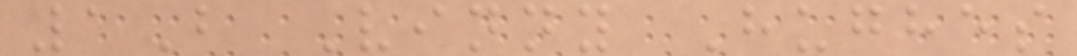1B Vinny Hughes
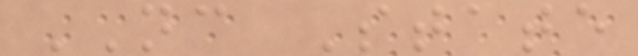NC State
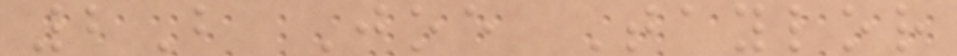2B Joe Taylor
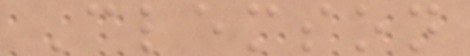Clemson
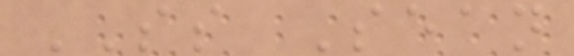SS Sean
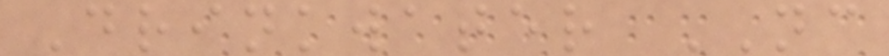Drinkwater NC
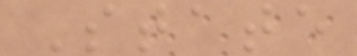State
